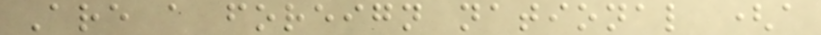Are a foreign national (a
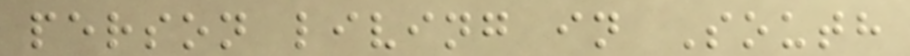person living in South
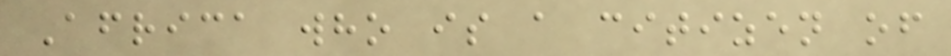Africa who is a citizen of
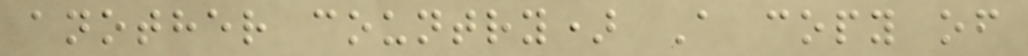another country) A copy of
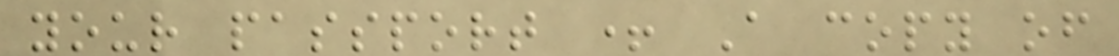your passport + A copy of
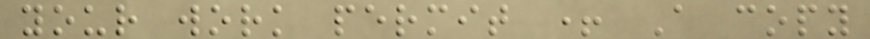your work permit + A copy
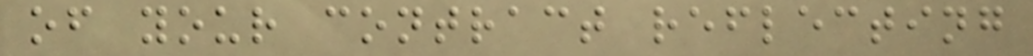of your contract reflecting
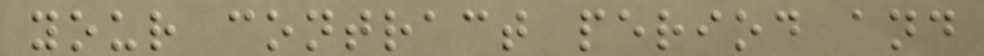your contract period and
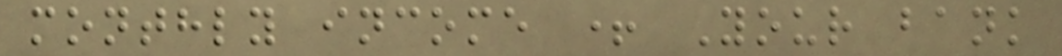monthly income + Your bank
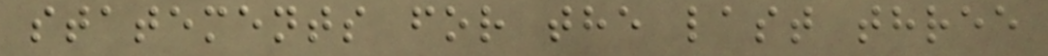statements for the last three
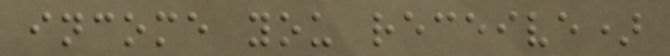income you receive)
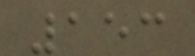153
